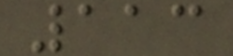113
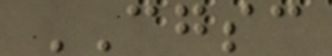CGSC
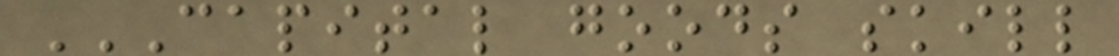CAPITAL GOODS SKILL
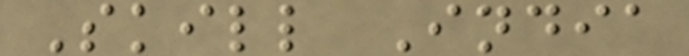Skill India
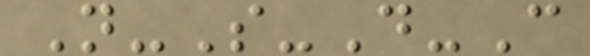N-S-D-C
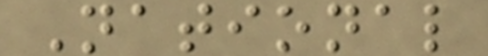National
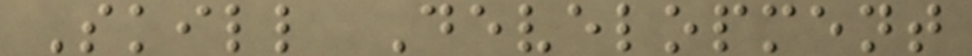Skill Development
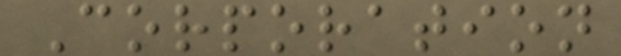Corporation
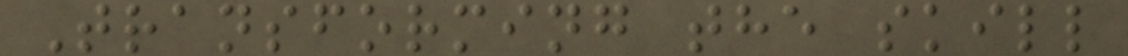Transforming the skill
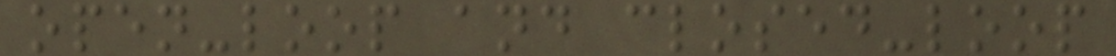open-loop and closed-loop
